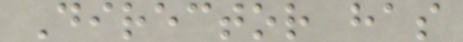Director has
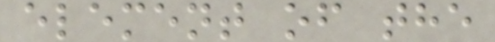element of the
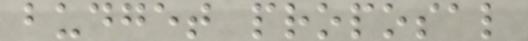budget proposal
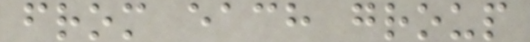from each group
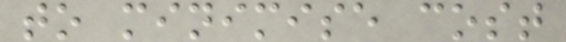to minimise cost
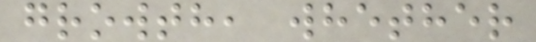growth, whether
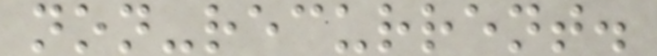non-recurrent.
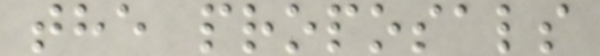the proposals
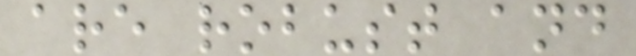are robust and
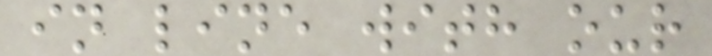in line with our
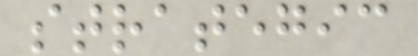strategic
